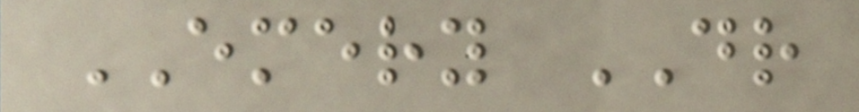EMERY DR
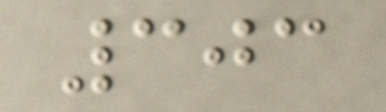303
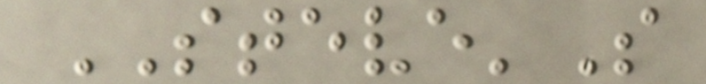STEVE'S
